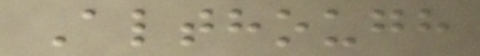Although
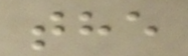the
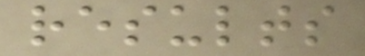results
